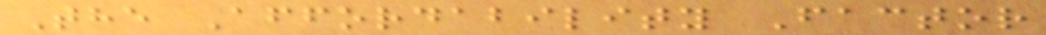The Affordability Factor
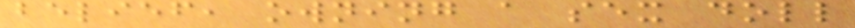belief, owning a sex doll
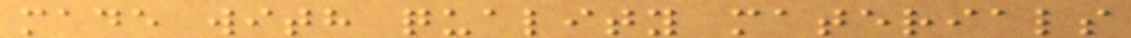made with quality materials
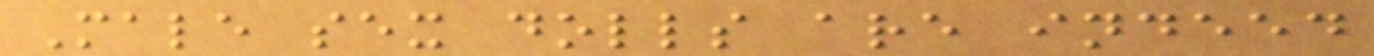Male sex dolls are indeed
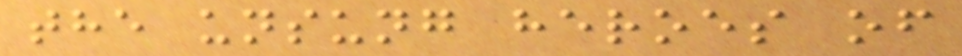the unsung heroes of
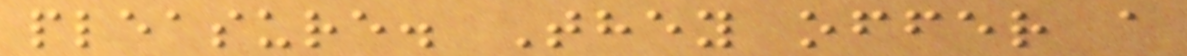pleasure. They offer a
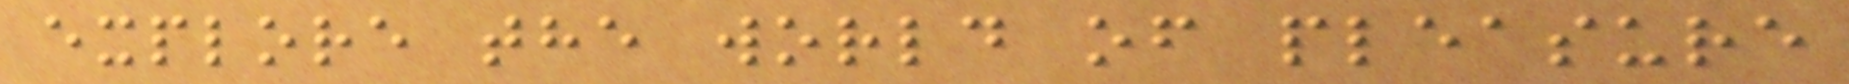explore the world of pleasure
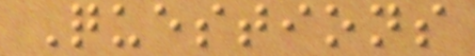Questions
